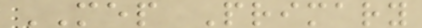MEP Primary
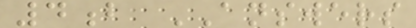4b ANSWERS
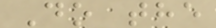Do the
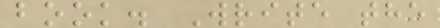book. Write the
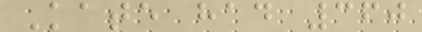Kate had 360
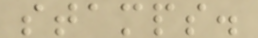stamps.
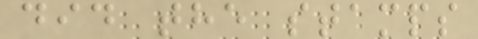did the stamps
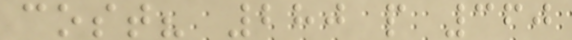cost? 280 p 360
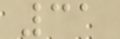31
